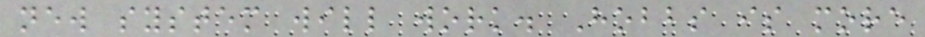new system will work. Hobbs is more
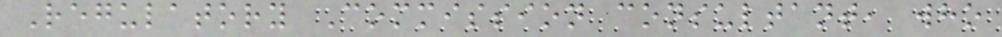Regulatory Commission consultant, who
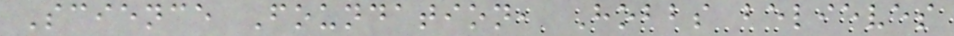Science Foundation, Hobbs believes
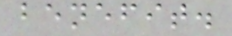benefit.
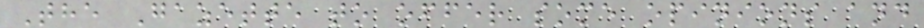The Gazette to offer some opinions and
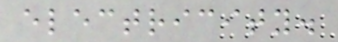electricity.
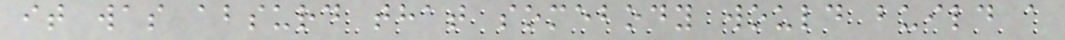it was absurd that somebody would build a
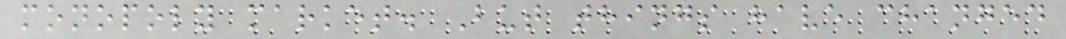monopoly market. But things have changed
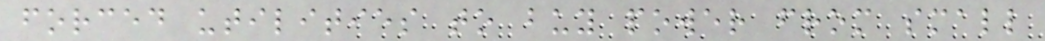forced utilities to buy power from small
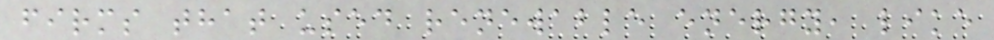firms that used renewable energy, like
